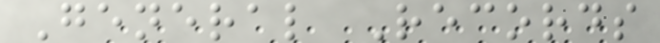General Records
